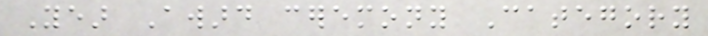Year Award ceremony Category
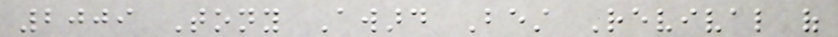2009 Tony Award Best Revival of
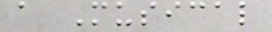a Musical
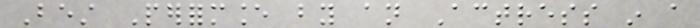Best Performance by an Actress in a
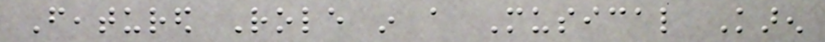Featured Role in a Musical Karen
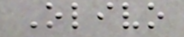Olivo
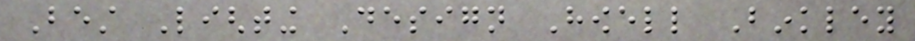Best Lighting Design Howell Binkley
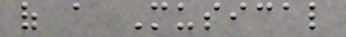of a Musical
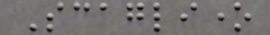Scaglione
